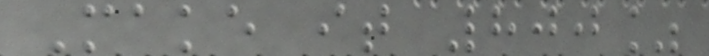Make it 800%
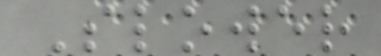Slower
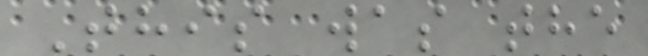This was the
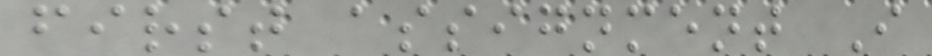first assignment I
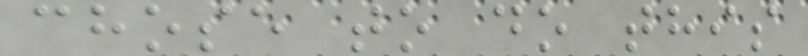chose to do this
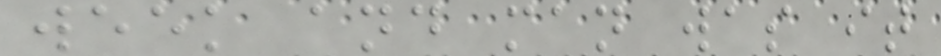week and man was it
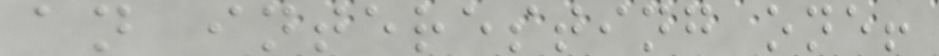an interesting one!
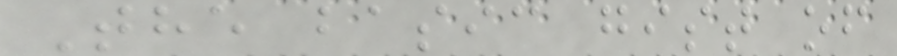The basic gist of
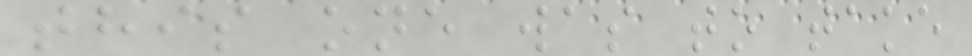this one was to take
